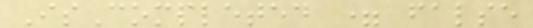IsCompleted = false
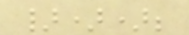}));
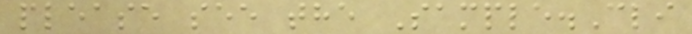please see the Sample.Cli
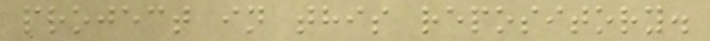project in this repository.
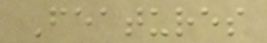Features
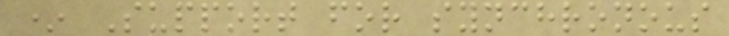* Support for synchronous
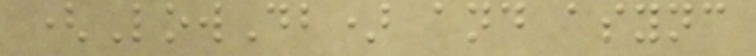(LowDb) and async
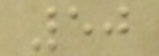50
